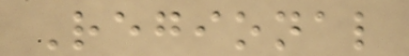Regional
